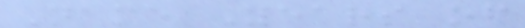Name Years of
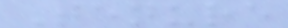Tenure
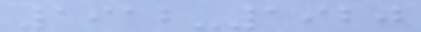1912-1920
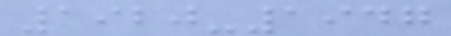1920-1947
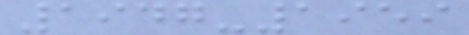1947-1959
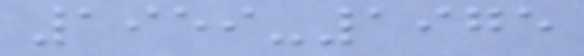1959-1975
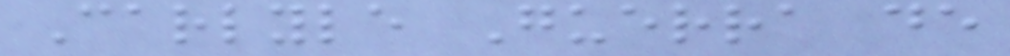Carlyle Guerra de
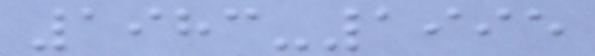1983-1995
